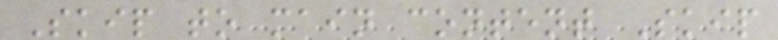Skip to main content Skip
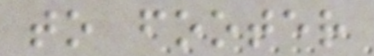to footer
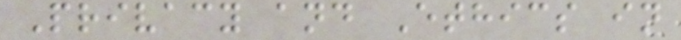Privacy and Ethics in
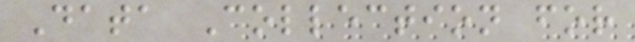Data Collection for
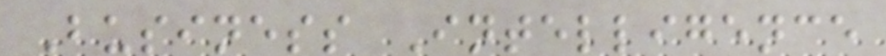Business Intelligence
